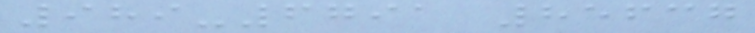989-6791 85637
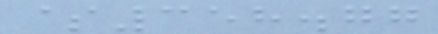$358.77
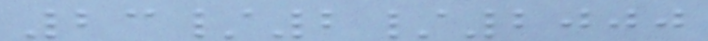23/2/2000
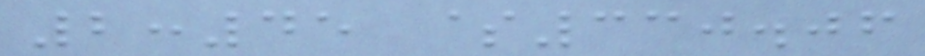2:45 $330.06
